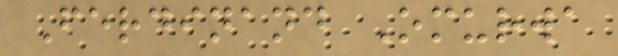Ferdinand Omurwa
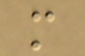m
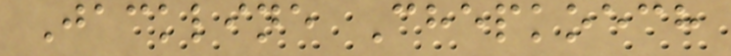Jackline Chepkoech
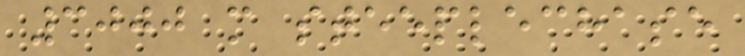3000 m steeplechase
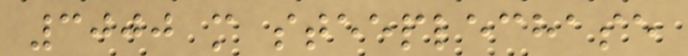3000 m steeplechase
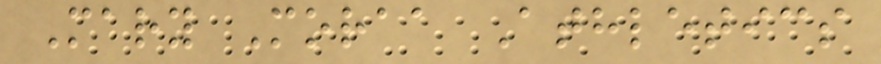Mary Moraa Athletics
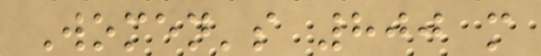Women's 800 m
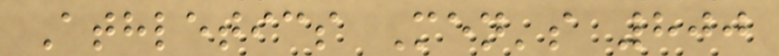Athletics Men's 800
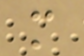m
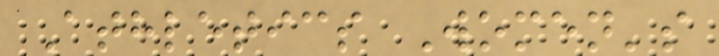Athletics Women's
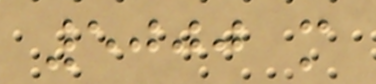5000 m
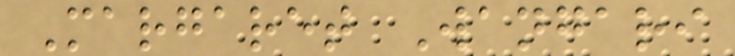Margaret Wangari
